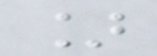]
